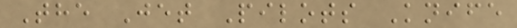The Jet Pilots Knife
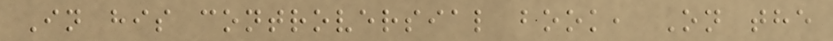In his controversial book, On the
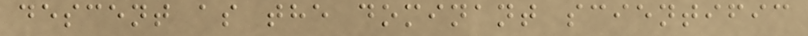descent as the dominant scientific
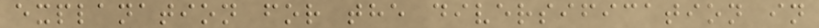explanation for the diversification in
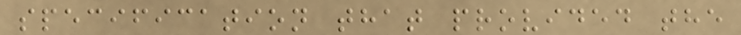specification that provided the
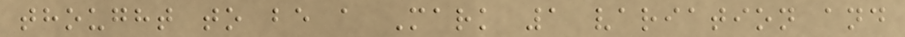thought to be a Mark 1 variation and
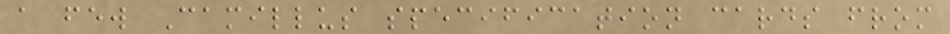a few Camillus specification cards from
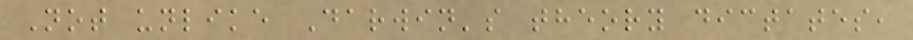Not unlike Darwin's theory dictates,
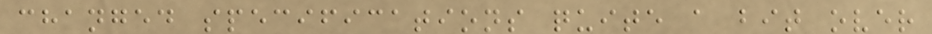changed specifications quite a bit over
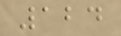124
